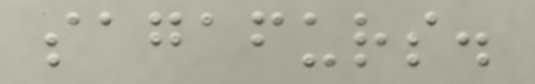sagafurs.
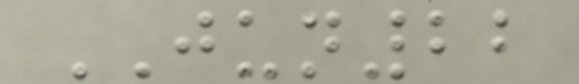JUN22
